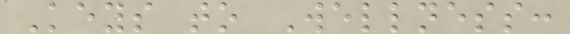Keys to Wellness:
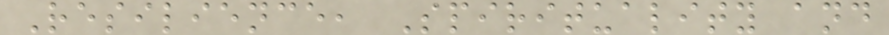Resilience, Spirituality and
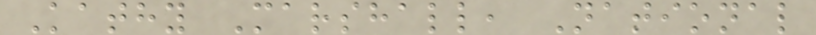Kathy Marshall, National
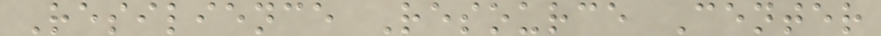Resilience Resource Center
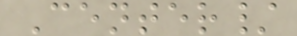Center/
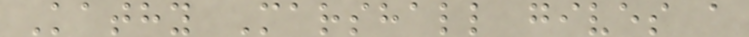Kathy Marshall gives a
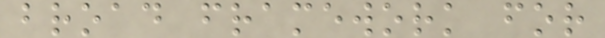broad framework for
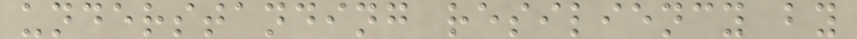understanding resiliency by
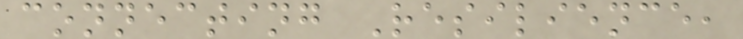connecting Resilience,
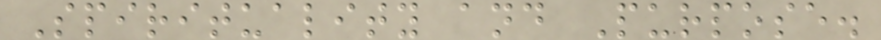Spirituality and Purpose.
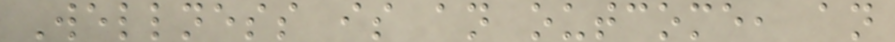Wellness is an outcome, an
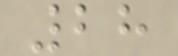28
